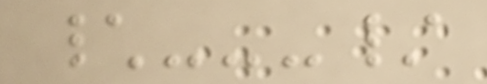\---/
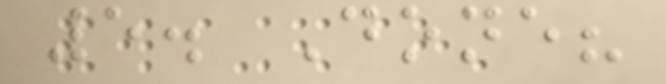5. Done?
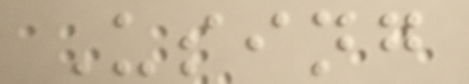Using
